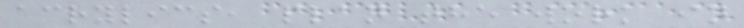acrylics, plan the work in
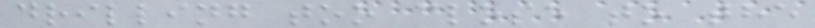drilling too close to the
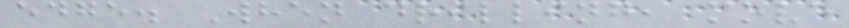edge. When drilling, move
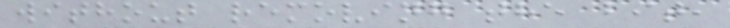without removing the bit,
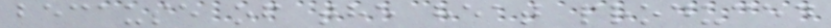because of the heat produced
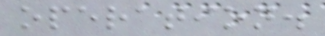operation.
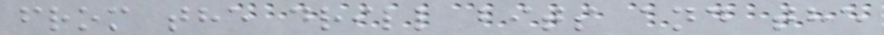from the drill bits and the
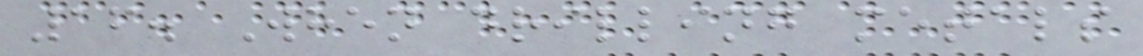16. When drilling metals
